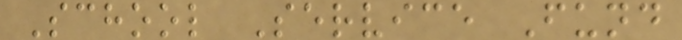School Service Fund
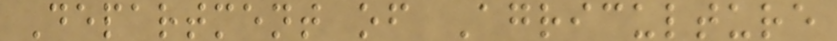Department of Agriculture
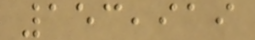153,919
